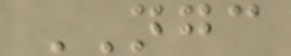NGC
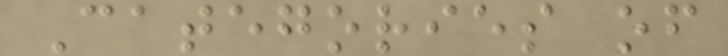Categories of
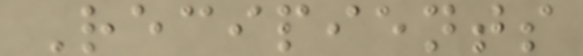Recipients
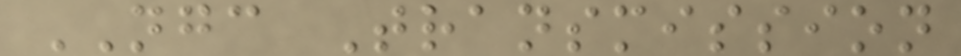NGC Transmission
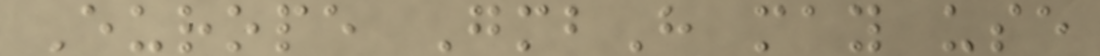Europe GmbH may use
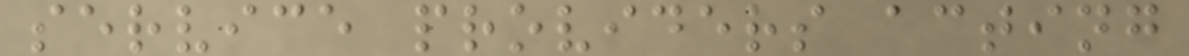service providers acting
